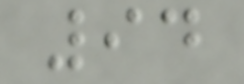94
